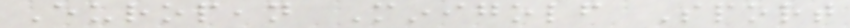European Minigolf Sport
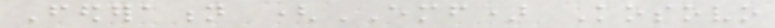Federation (EMF) Kosovo
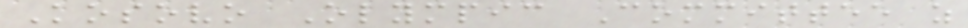Kosovo Olympic Committee as
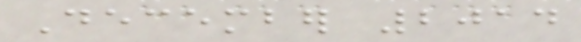December 2014
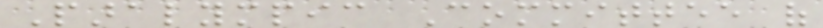Paralympic Committee of
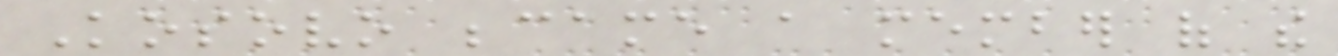Kosovo became a member of the
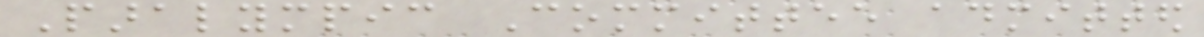Paralympic Committee admitted
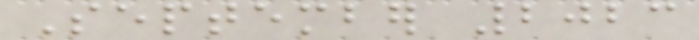September 2023
